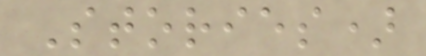Stories)
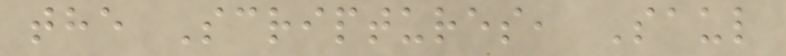the Scriptures, Saul
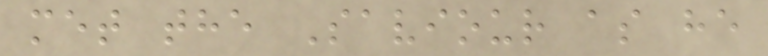met the Saviour as he
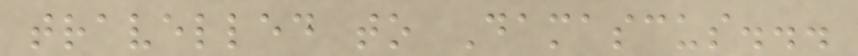travelled to Damascus...
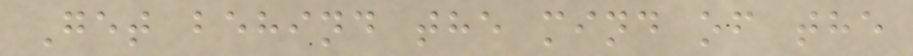Get behind the mind of the
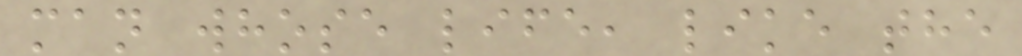man whose life, like the
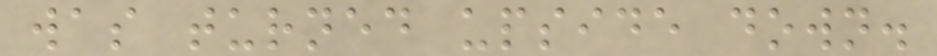was turned upside down.
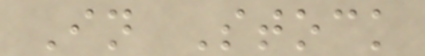In Stock
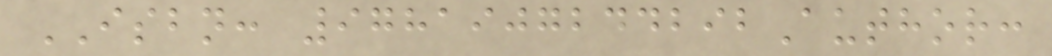ISBN: 9781907244292Author:
